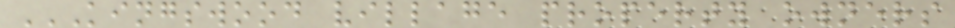KINGSWOOD VILLAGE PROPERTY OWNERS
